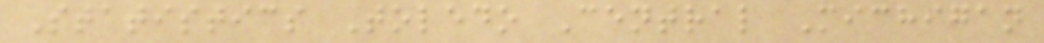Statistics Toledo Central Michigan
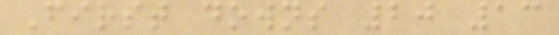First downs 20 13
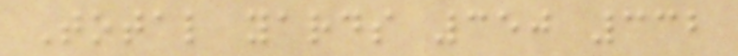Total yards 350 332
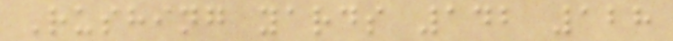Rushing yards 142 128
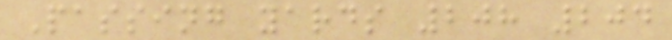Passing yards 208 204
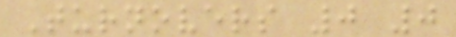Turnovers 0 0
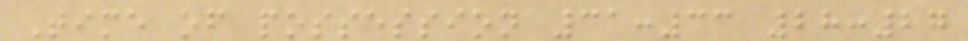Time of possession 31:33 28:27
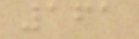161
